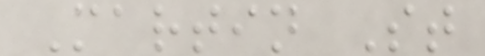Martin St
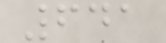641
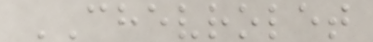CHEVROLET
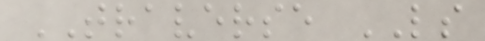TRAVERSE LS
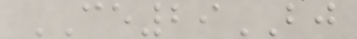CE29BJ
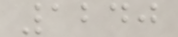1240
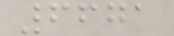6671
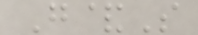G&S
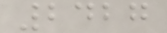2427
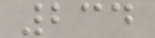234
